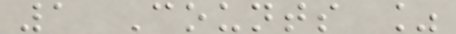1 Counts %
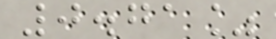0.71%
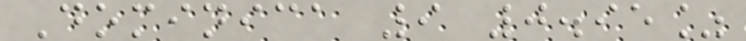Dominica 9 0.95%
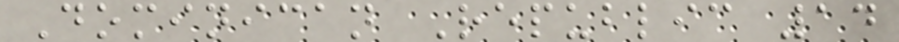Dominican Republic 14
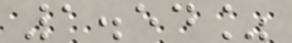1.54%
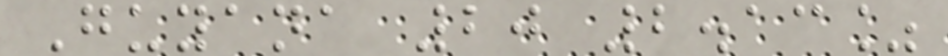Guyana 20 2.13%
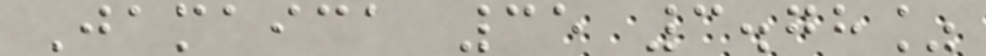Jamaica 35 3.78%
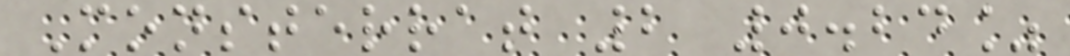Monsterrat 2 0.24%
